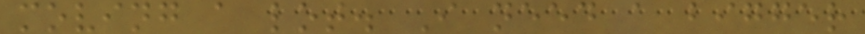moving a lot. I need a bigger
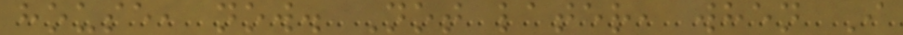house, now. Not later, when I
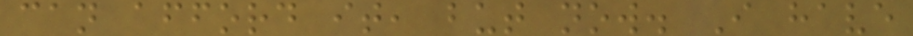can afford it, but now. I have
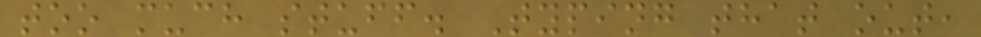too much stuff. Typing that out,
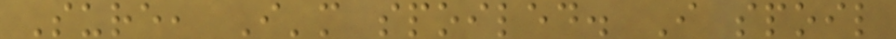Sure, I'm spoiled. I spoil
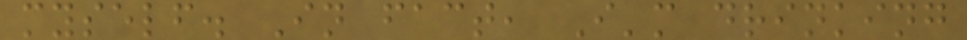myself. In fact, I'm drinking
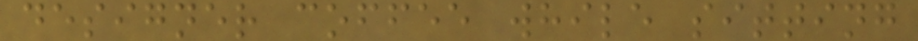designer coffee while sitting
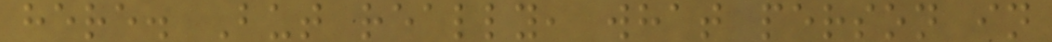here. But really, what person in
